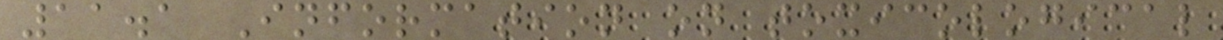11.1 Information on toxicological
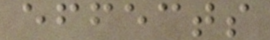effects
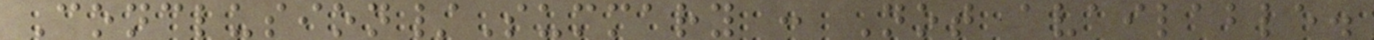Conclusion/Summary : Not available.
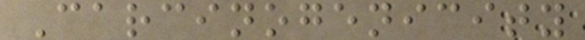Carcinogenicity
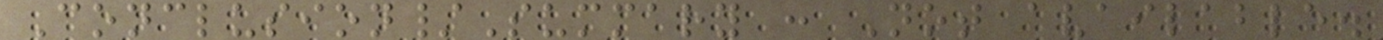Conclusion/Summary : Not available.
